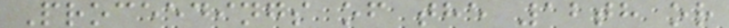Proceedings of the 12th or
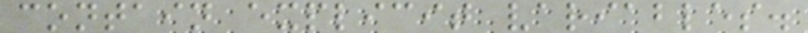contain explicit variables.
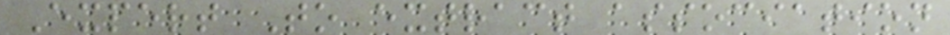Expert To extract association
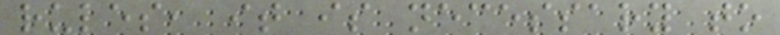rules, it is necessary to
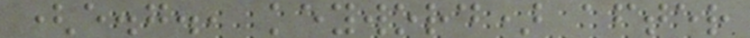(e.g., keyword) after
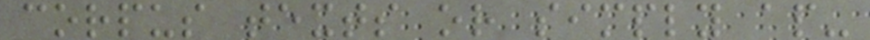corpus texts or simply ap-
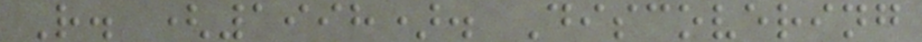R. (1998). Discovering
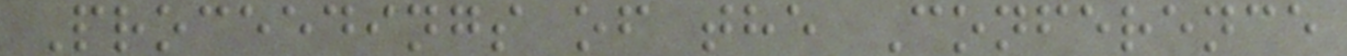Proceedings of the Conference
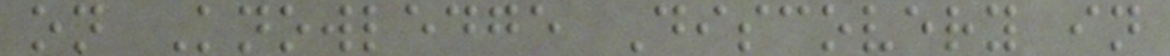on Knowledge Discovery in
